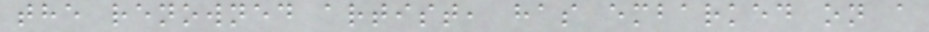the renowned artist, has embarked on a
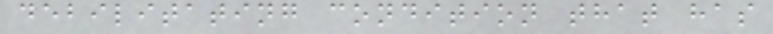debilitating condition that has
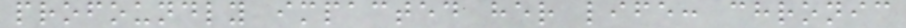profoundly impacted her life: chronic
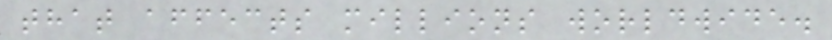that affects millions worldwide.
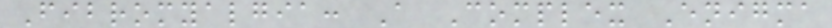Fibromyalgia: A Complex Enigma
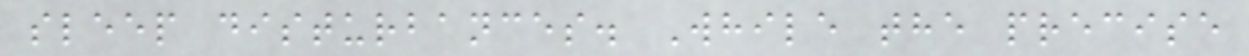sleep disturbances. While the precise
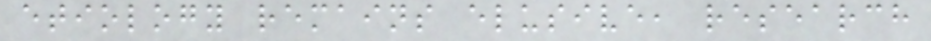etiology remains elusive, research
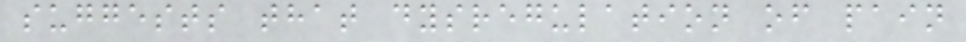suggests that dysregulation of pain
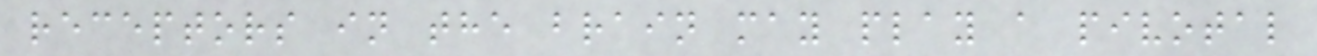receptors in the brain may play a pivotal
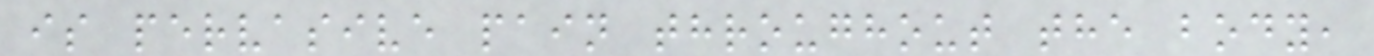is pervasive pain throughout the body,
